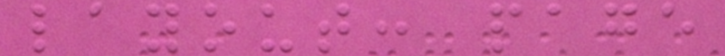layout: page
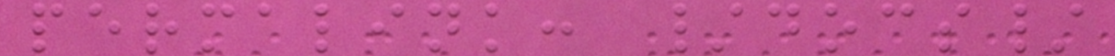permalink: /docs/
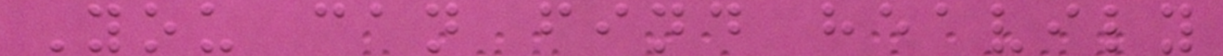You can find heavily
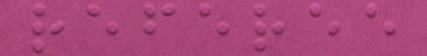referee
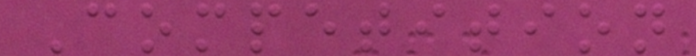Competition
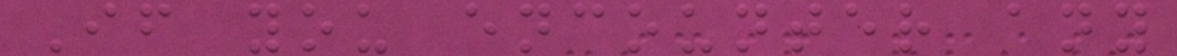If you encounter any
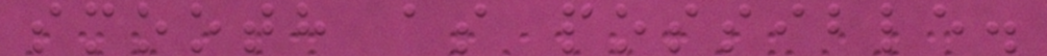smooth as possible.
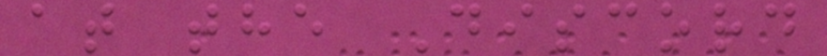at the Discord
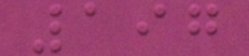197
